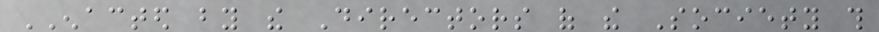ENACTED by the Directors of the Society this
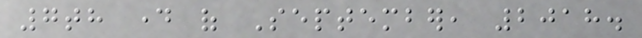7th day of September, 2018.
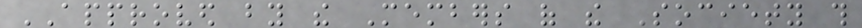APPROVED by the Members of the Society this
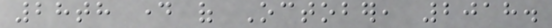28th day of October, 2018.
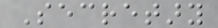Secretary
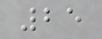25
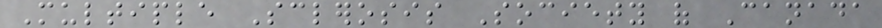Multiple Sclerosis Society of Canada
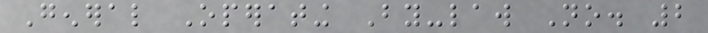General Operating By-law No. 2
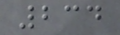234
